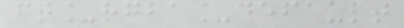ft_rgba_default
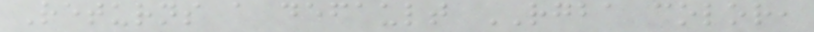Returns a default RGBA color,
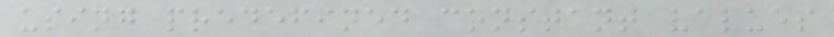using predefined constant values
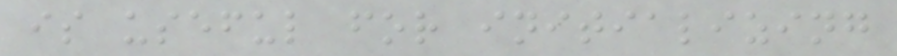is useful for initializing
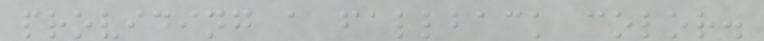providing a fallback color.
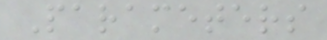Parameters
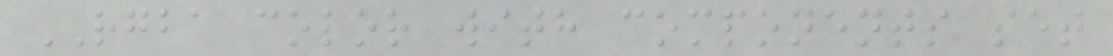RGBA color with components set
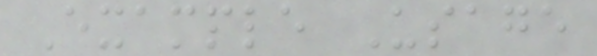Example Usage
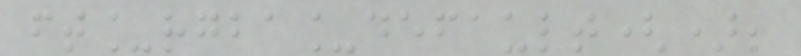ft_rgba_default();
